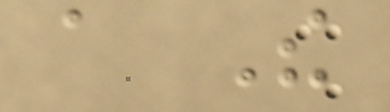a The
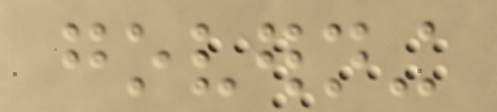governing
